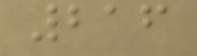216
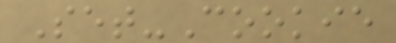Set-Cookie
